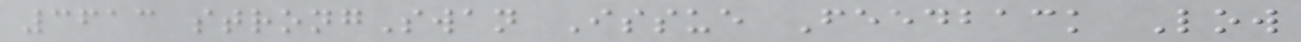3613 strongSwan Issue Feedback Low
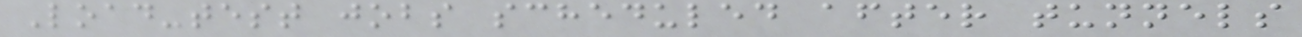Load-test jobs scheduled after tunnels
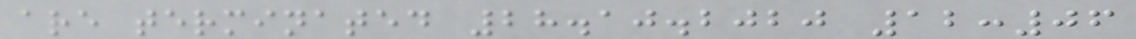are terminated 28.10.2020 12:06
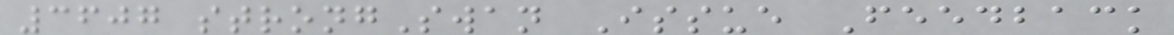3607 strongSwan Issue Feedback
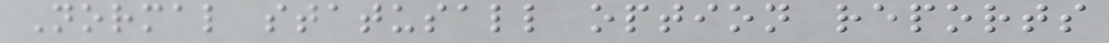Normal statusall option reports
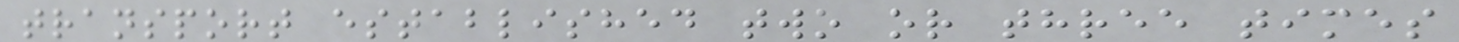transport established two or three times
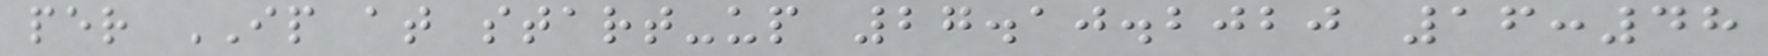per IP at start-up 27.10.2020 16:48
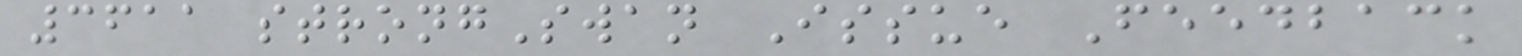3611 strongSwan Issue Feedback
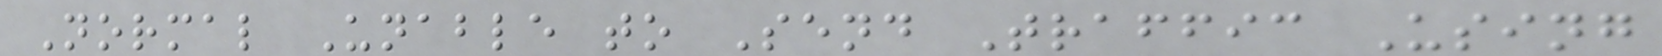Normal Unable to Send Traffic Using
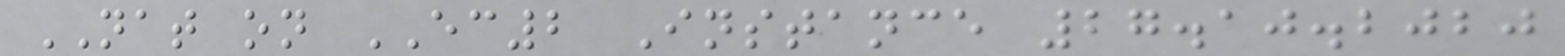NAT on EC2 Instance 27.10.2020
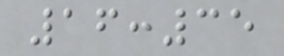16:35
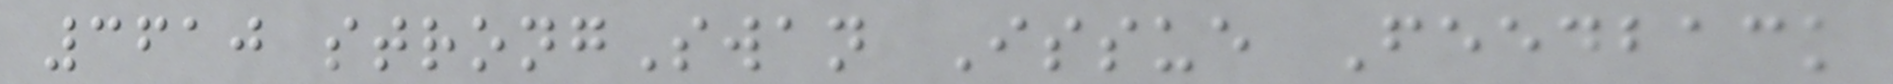3610 strongSwan Issue Feedback
